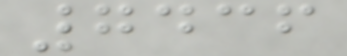7436
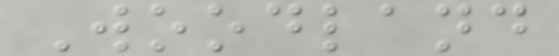Woodland
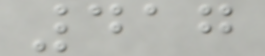417
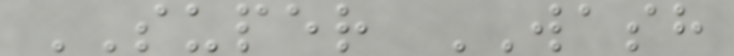SUPER WASH
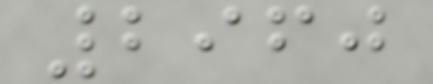2960
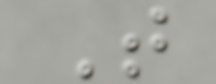T
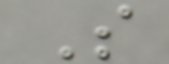S
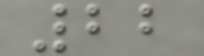22
